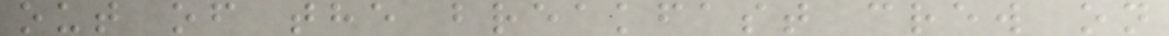out of the breakfast crew on
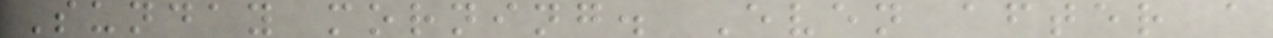Sunday morning. Even after a
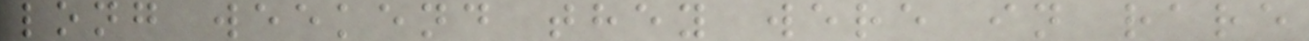long weekend they were in rare
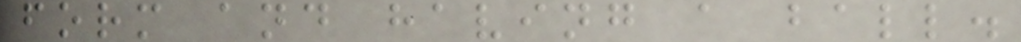form and having a ball.
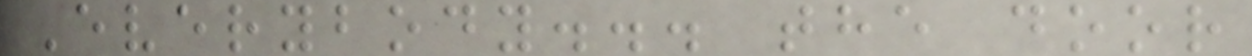Everybody... the door
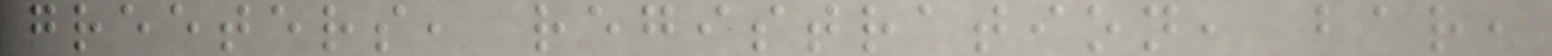greeters, registration, bar,
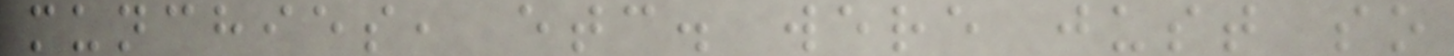munchies, etc. were just so
